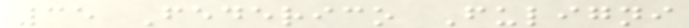35 Federico Fuligni
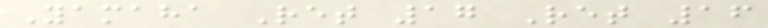Yamaha Ret 17 Ret 16
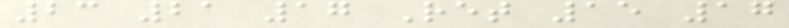23 21 17 Ret 15 17
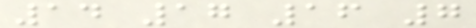14 17 16 7
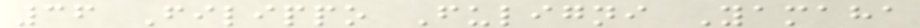36 Filippo Fuligni Yamaha
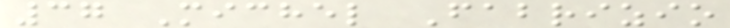37 Michel Fabrizio
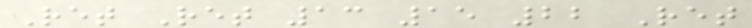Ret Ret 13 15 22 Ret
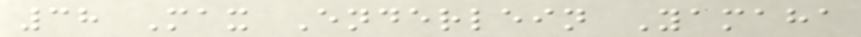38 Max Enderlein Yamaha
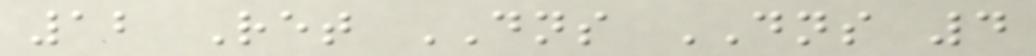12 Ret DNS DNS 4
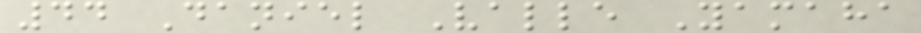44 Daniel Valle Yamaha
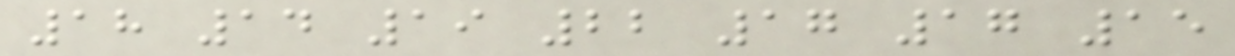18 14 19 22 17 17 15
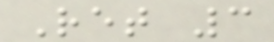Ret 3
